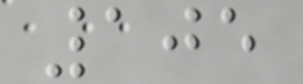105
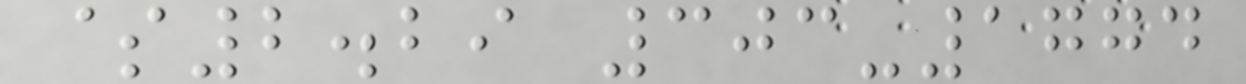$2.29 303-1774
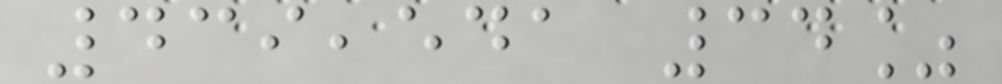439,541 34%
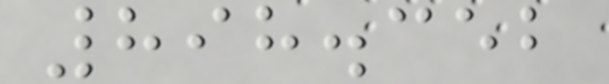898.352
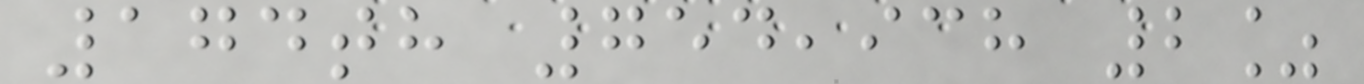174th 754,938 2%
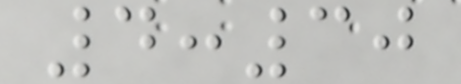4:30
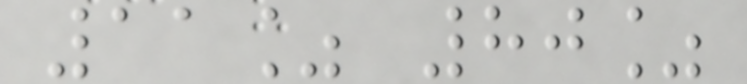11% 80%
